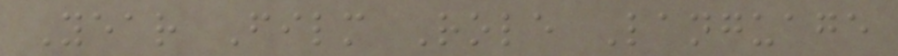Year Film Role Language
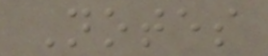Notes
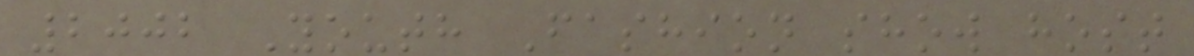2002 Youth Fashion show host
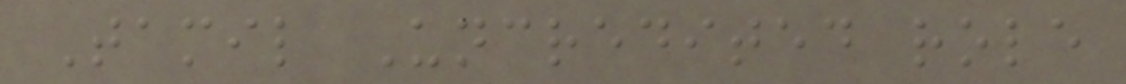Tamil Uncredited role
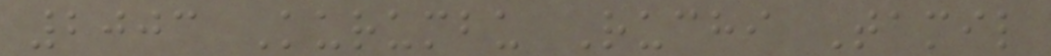2003 Kurumbu Ruchi Tamil
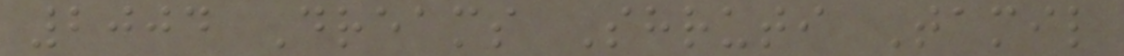2004 Dreams Shruti Tamil
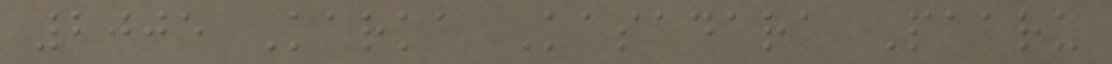2005 Karka Kasadara Paaru
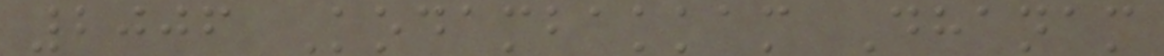2006 Kodambakkam Dhanam
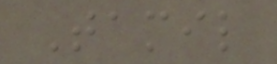Tamil
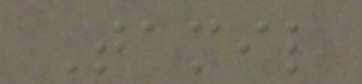Tamil
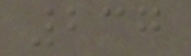237
